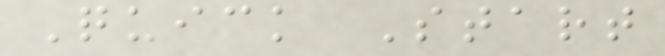Quick Start
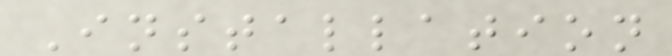Installation
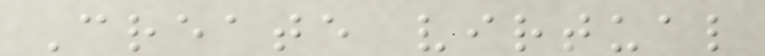Create virtual
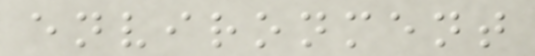environment
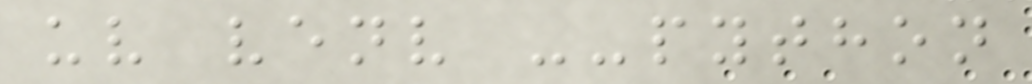uv venv --python
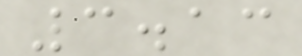3.13
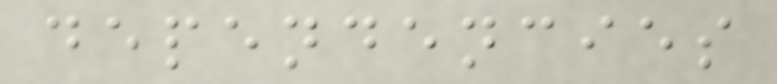dependencies
